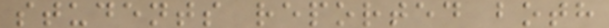students reported both
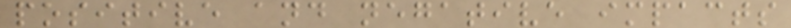positive and negative impacts
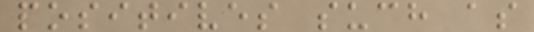positives such as
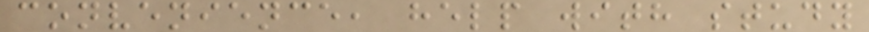convenience, help with study
